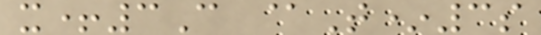x+3C @T*3s
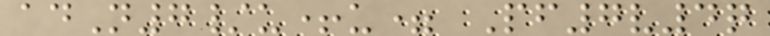adN7/u+u= Pf7v4q
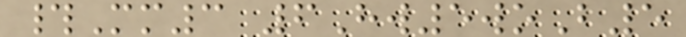#Mm3 6Hw5woB5
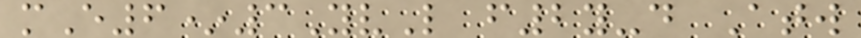mE6*3YvL f2y-d Atw
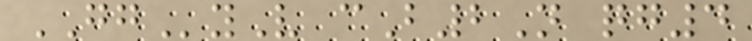GGyV cB2N qg4
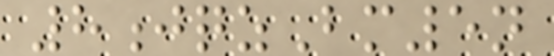8jqzBm5n
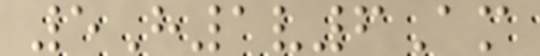5H1v6Am
